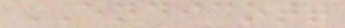ENDICOTT
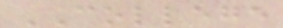COLLEGE
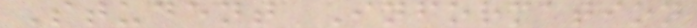Student Information
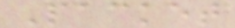Packet
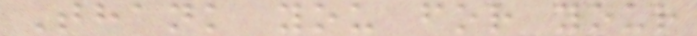Thank you for your
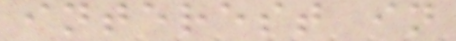interest in
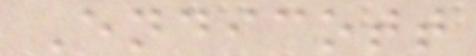Endicott
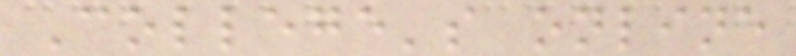College's online
